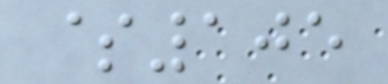$105
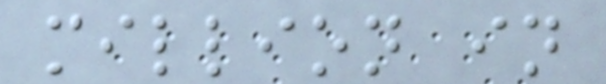million in
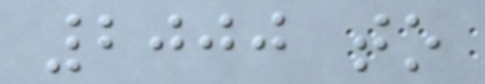2000 to
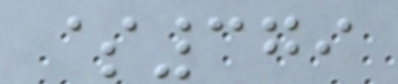$379
